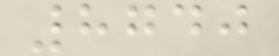8740
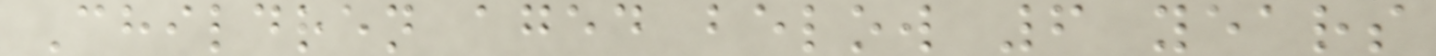Children aged below 6 years
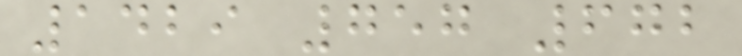1429 757 672
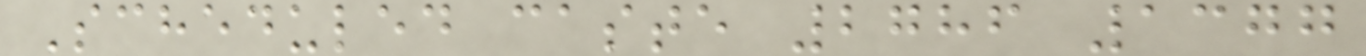Scheduled caste 2786 1377
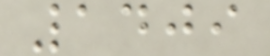1409
